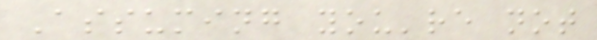Assuming you're not
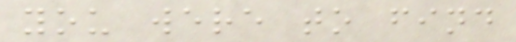you were to find
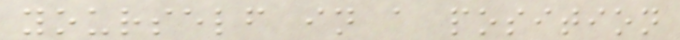yourself in a position
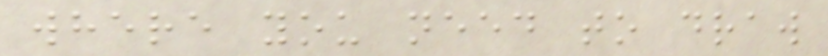where you need to draw
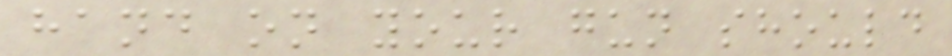hand on your gun should
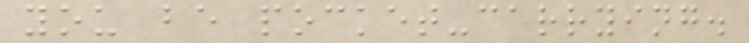you be pocket-carrying.
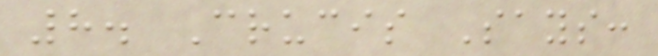8. Crucis Says:
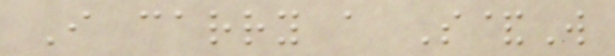I carry a S&W
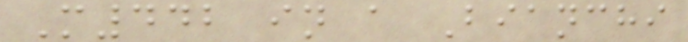M442 in a Bianchi
